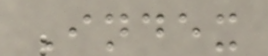Index
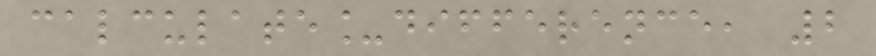calculate_difference, 2
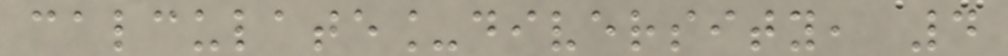calculate_diversity, 4
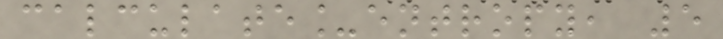calculate_entropy, 5
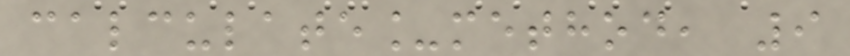calculate_method, 9
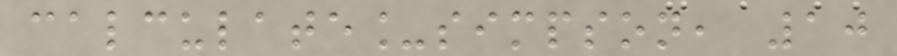calculate_simpson, 10
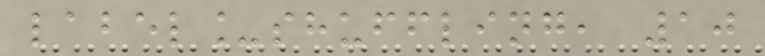label_shuffling, 10
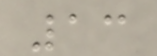13
